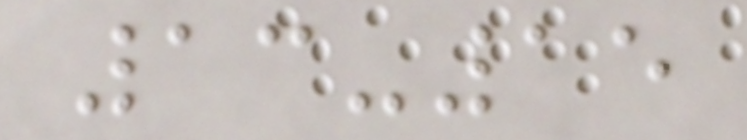13-15
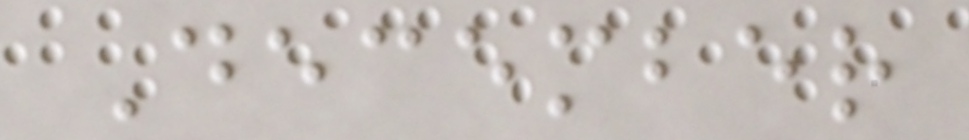December
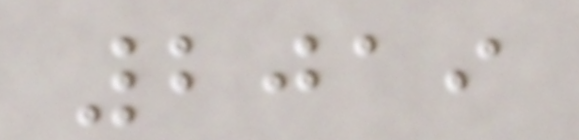2019
